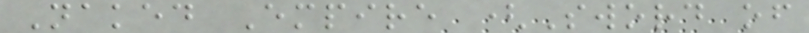Naked Empire (Sword of
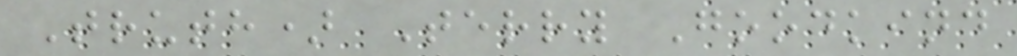Truth) Terry Goodkind
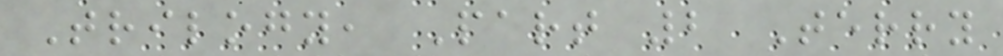Trilogy, Part 2 Terry
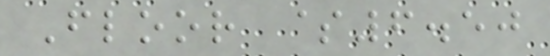Floor $6.50
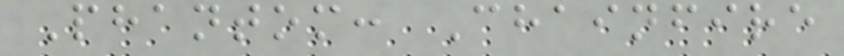Phantom: Chainfire
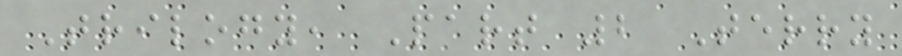Trilogy, Part 2 Terry
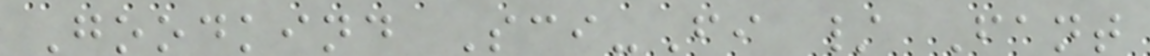Goodkind Sci-Fi / Fant
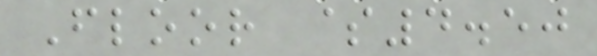Floor $4.50
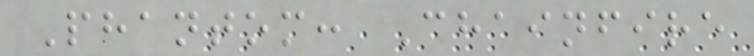Phantom: Chainfire
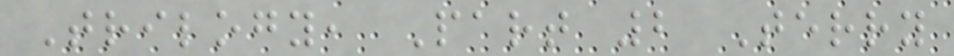Trilogy, Part 2 Terry
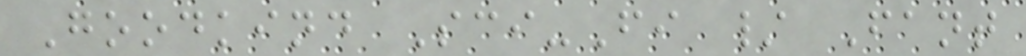Goodkind Sci-Fi / Fant
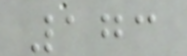173
